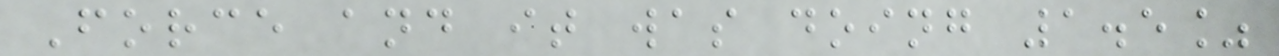Force and it was doing 1.5%
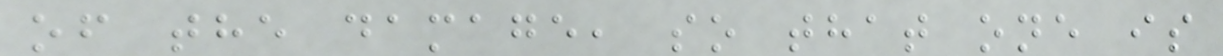of the damage, so that one is
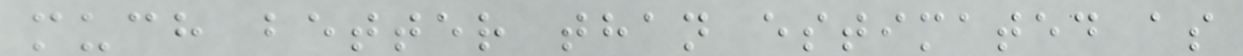much better than estimated as
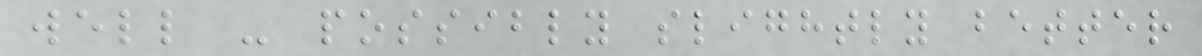well - possibly slightly better
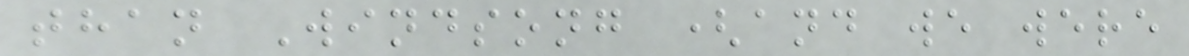than Windsong (and we were
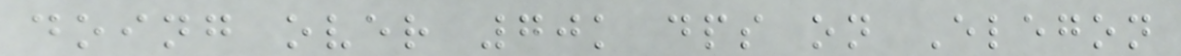doing over 70k dps on Elegon
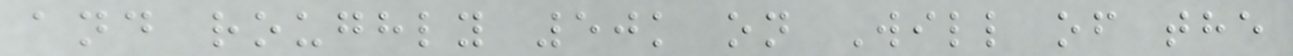and roughly 50k on Will of the
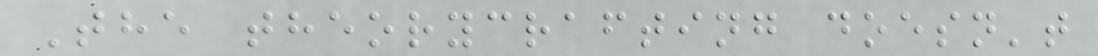The theorycrafting doesn't
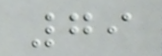79
